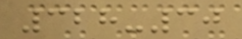328-30
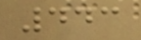443
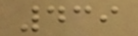439
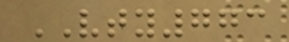VTY773
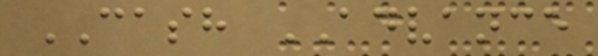CASH ADVANCE
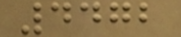4472
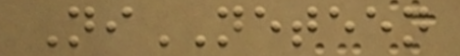NiNETEEN
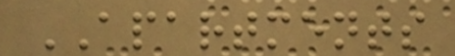APARTMENTS
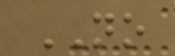NO
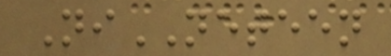NiNETEEN
